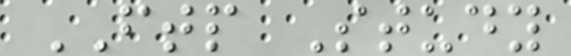FTP Study
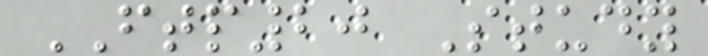FTP20 Study
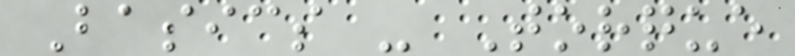Basics - Torque
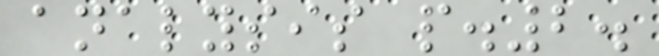analysis p.2.
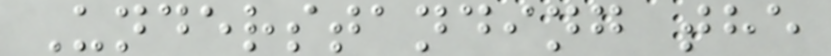Understanding the
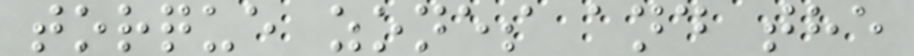torque zones and the
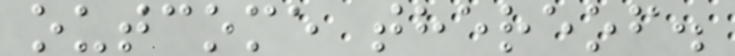outcome thereof.
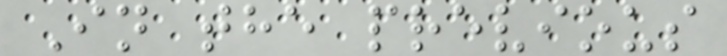In the previous
